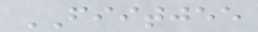FIITJEE
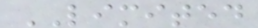LIMITED
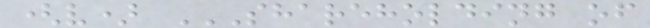(v) SHAREHOLDING OF
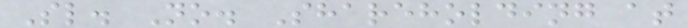Sl. No. Shareholding at
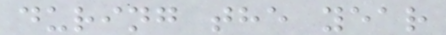during the year
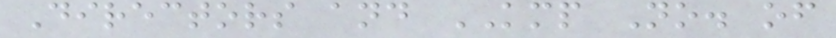Directors and KMP No. of
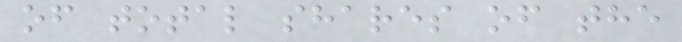of total shares of the
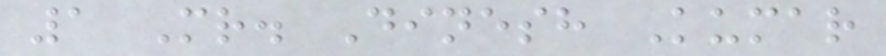1 Mr. Dinesh Kumar
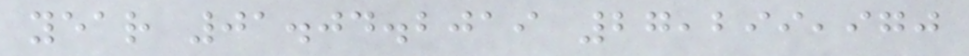year 01.04.2019 27,299,970
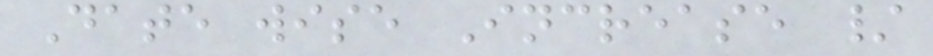Date wise Increase /
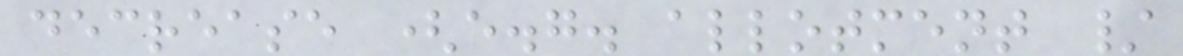decrease (e.g. allotment /
